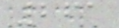261
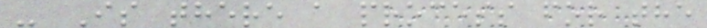- Is there a process for the
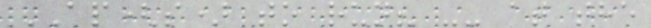AP(s) to run? -- at the
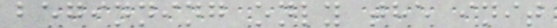beginning only the init
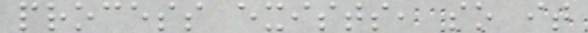process exists, so it
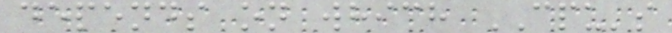depends on which CPU's
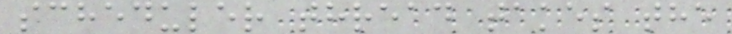scheduler thread takes the
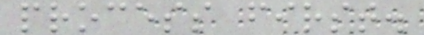process first.
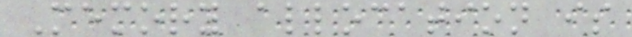Memory allocation is
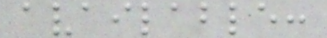available:
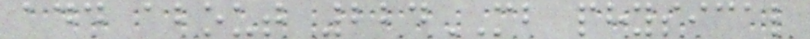add about 224MB physical
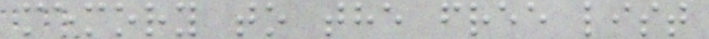memory to the free list
